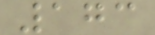173
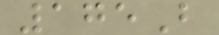175B
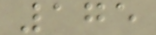175
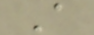A
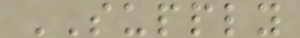SUPPLY
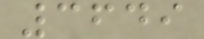3649
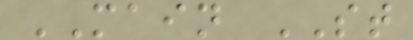MAIN ST
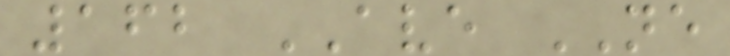162 AVE NE
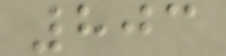803
